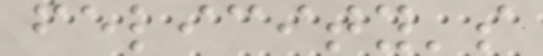felicity's
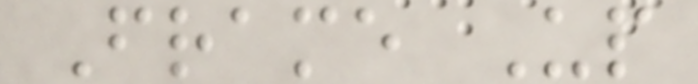Frame Up
